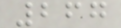267
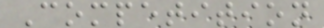Competition
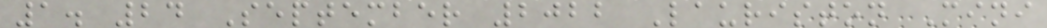1. 24 September 2022 Lauriston Mini
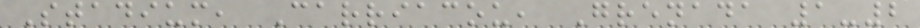Stadium, Carriacou, Grenada 1-2
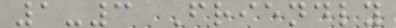1-3 Friendly
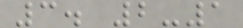3. 2-1
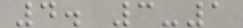4. 3-1
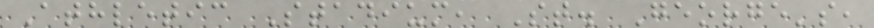Athletic Stadium, St. George's,
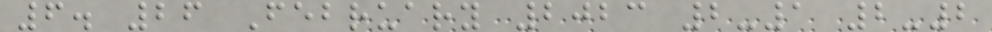6. 26 February 2023 2-1 2-2
